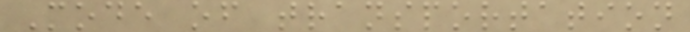Mode of transportation
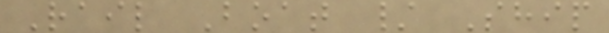Rail Boat / Ship
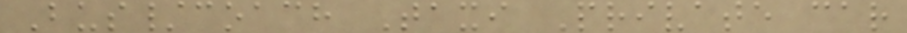Bus/coach Taxi Private car
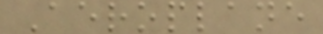Aeroplane
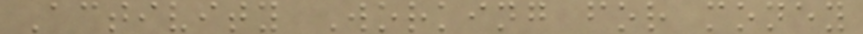Activity Working for money
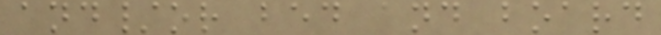and/or bed and board
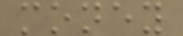money
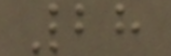28
